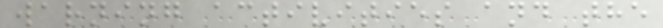warning activities and the
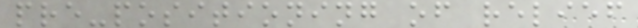pre-positioning of relief
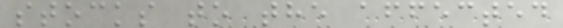stocks to the affected
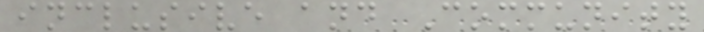inclusive and Community
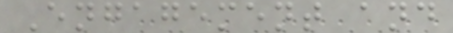Engagement and
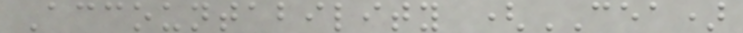Accountability (CEA)
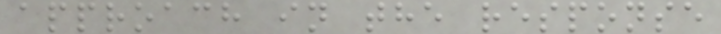approach in the response
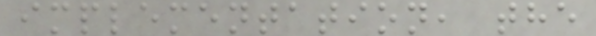implementation, the
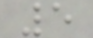5
